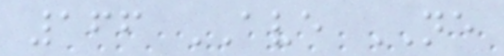166 AVE NE
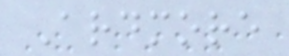Ardmore
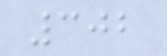302
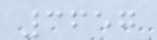3657
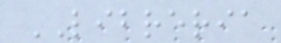LIBRERIA
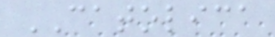CATOLICA
